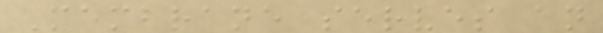Membrane serves an
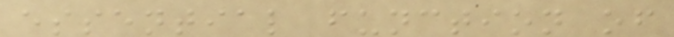essential function of
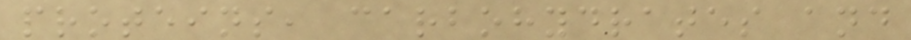proteins, carbohydrates and
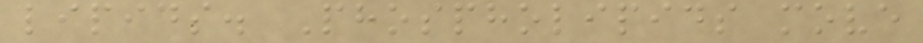lipids. Phospholipids move
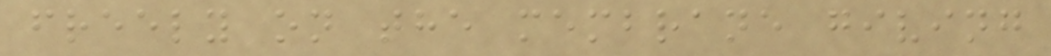freely on the membrane giving
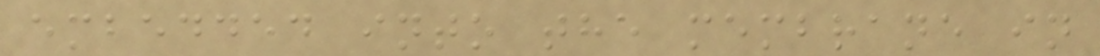embedded into the membrane in
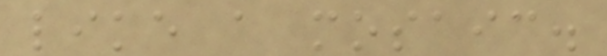like a mosaic.
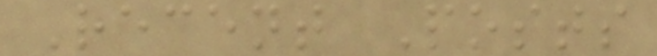Recent Posts
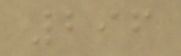296
